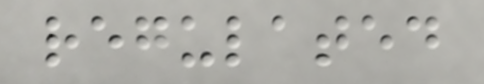regulated
